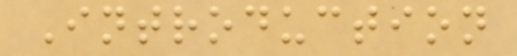Introduction
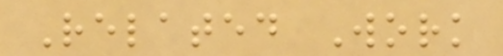Related Work
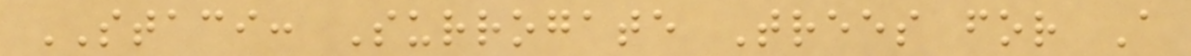STACI: Surrogate Trees for A
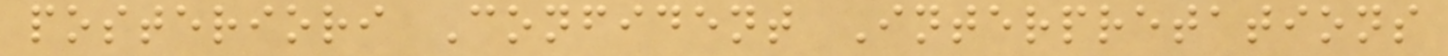posteriori Confident Interpretations
